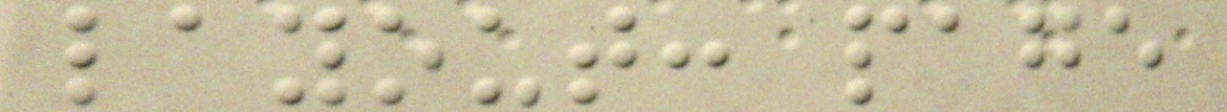layout: page
